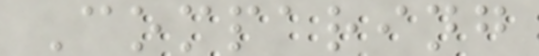Comparing
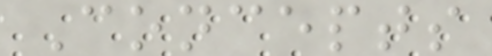Concepts
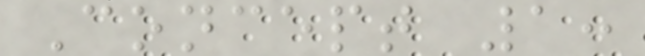Concept 1:
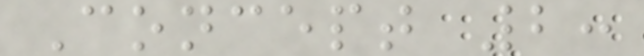Concept 2:
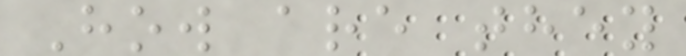How are they
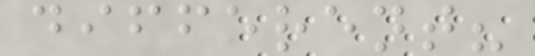different?
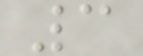3
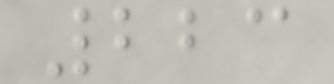223
